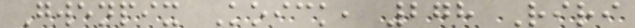Gwenpix Koick, 278 Riri
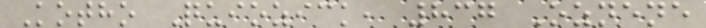Kotho Quiozick, 837 Oznene
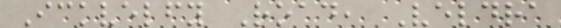Ickvelfy Road, Veldra
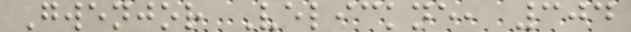Gwenjor Velickne, 304
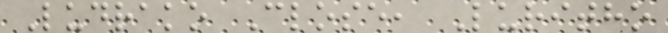Ludrako Close, Luritho
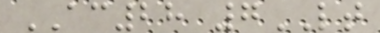AC28 7LT
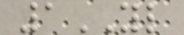1YL
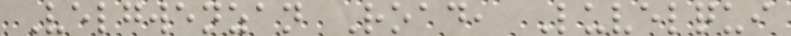Velgwenzan Road, Luvelqui
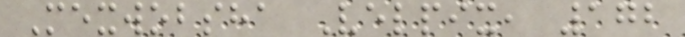Mexwobsha Velpix, 172
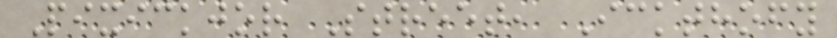Pixickjor Street, Ickthofy
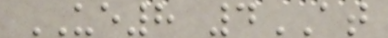UE8 4AT
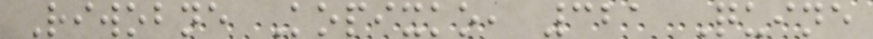Riwobne Kopixko, 321 Quine
